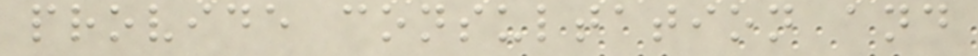provide consultation and
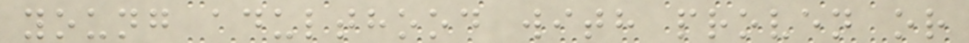young adulthood with proven or
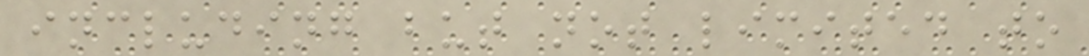including but not limited to
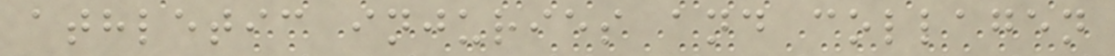athletic injuries and collagen
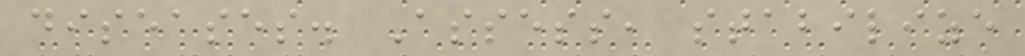diseases. Assess, stabilize
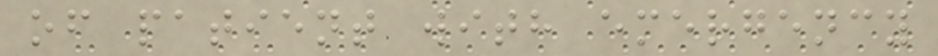of patient with emergency
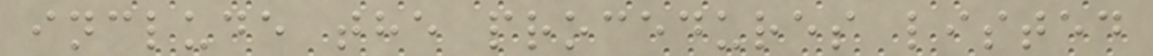include the procedures listed
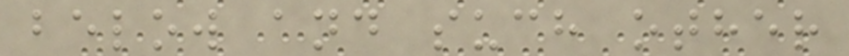below and such other
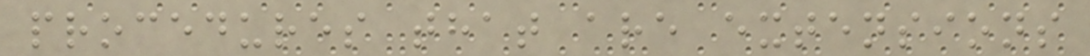procedures that are extensions
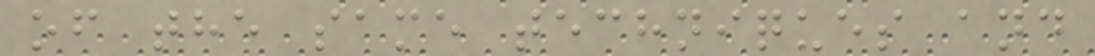of the same techniques and
